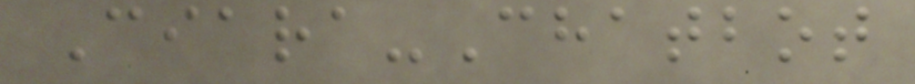Ciara-Chatbot
